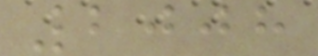2008
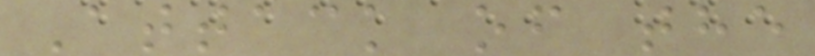Attack of the
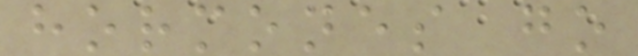hormones go
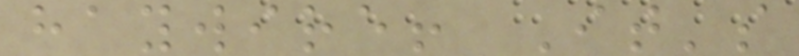haywire! It's
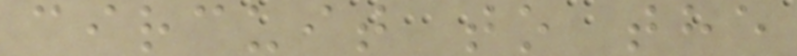circuit to the
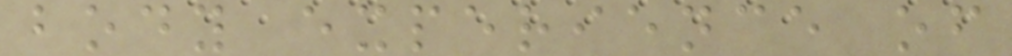body experience of
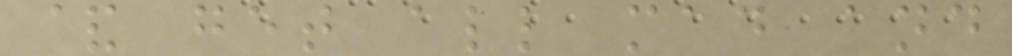& get all mad and
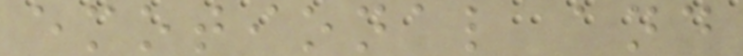emotional and
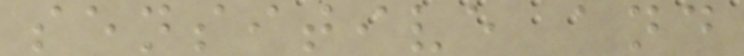sensitive and
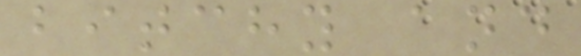bitchy and
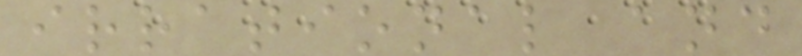irrational and
